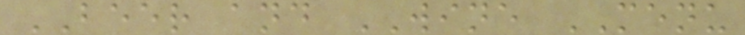BEER and WINE MENU
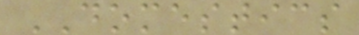DOMESTICS
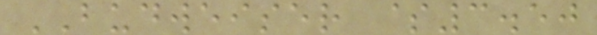BUDWEISER $3.50
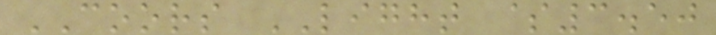COORS LIGHT $3.50
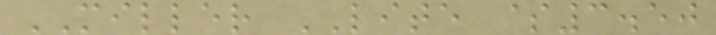MILLER LITE $3.50
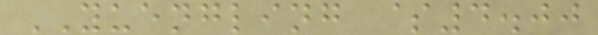YUENGLING $4.00
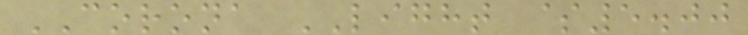CORONA LIGHT $5.00
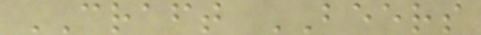CRAFT BEERS
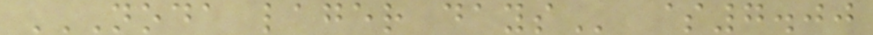NODA LAGER DAYS $7.00
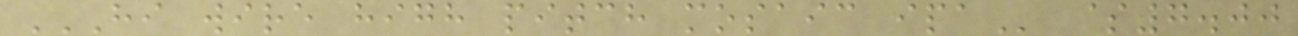HI WIRE HIGH PITCH MOSAIC IPA $7.00
